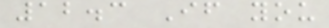12.3 If you
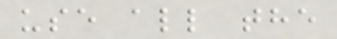use all the
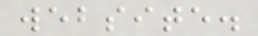website.
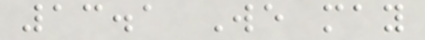13.1 We may
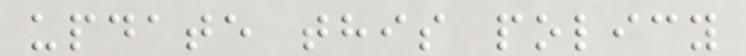update this policy
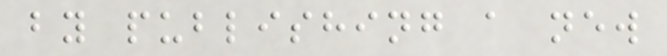by publishing a new
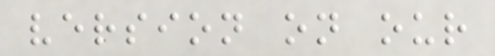version on our
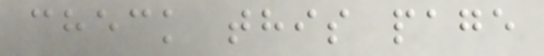check this page
